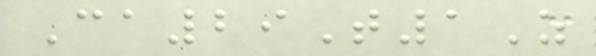Ca29T1Z
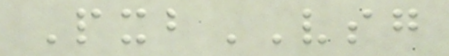PxbVSG
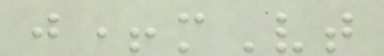j+mVt
